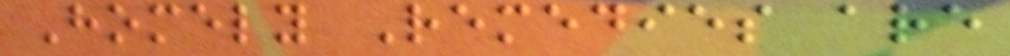Homely Remedies are
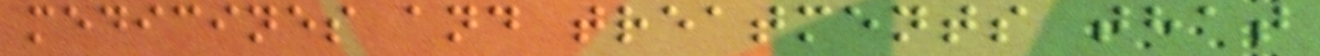medicines and treatments that
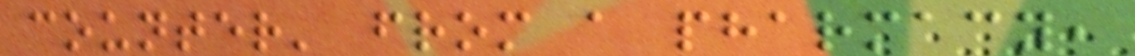counter' from a pharmacy,
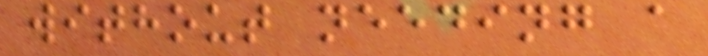without needing a
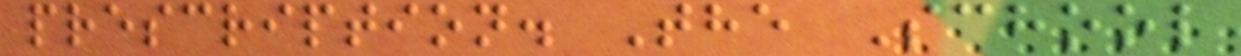prescription. The School
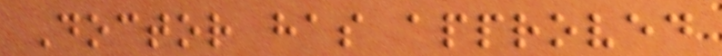Doctor has approved
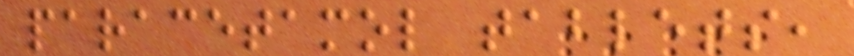paracetamol tablets,
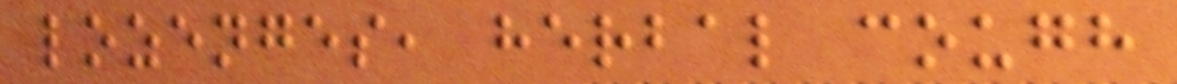lozenges, herbal cough
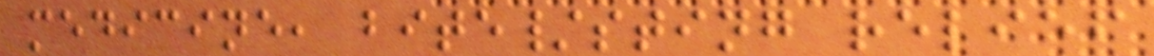medicine, bite/sting relief
